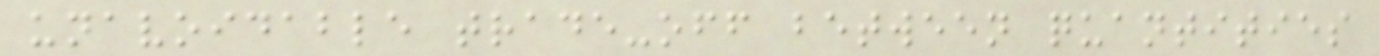unavoidable trade-off between quantities
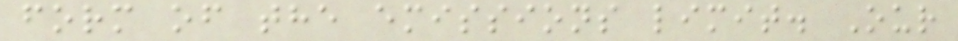form of the emissions limit. Our
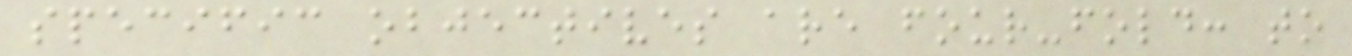specific objectives are four-fold: to
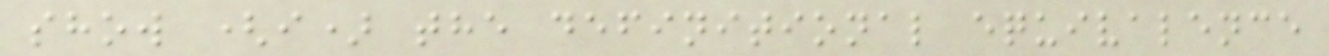show (i) the definitional equivalence
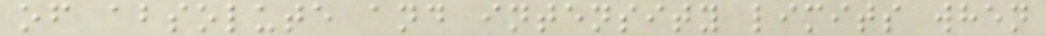of absolute and intensity limits when
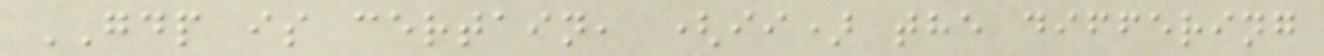GDP is certain, (ii) the differing
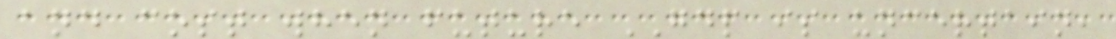and cost when future GDP is uncertain,
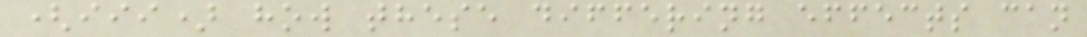(iii) how these differing effects can
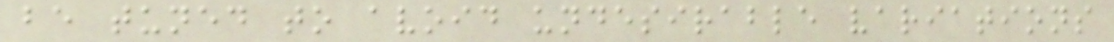be tuned to avoid undesirable variations
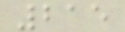215
